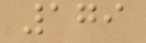179
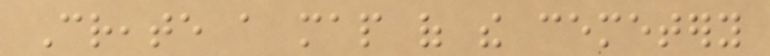Create a map of the cemetery
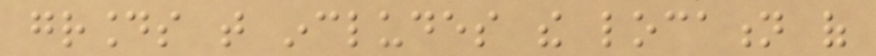grounds that includes the location of
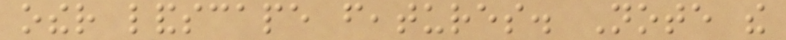other landscape features. Note the
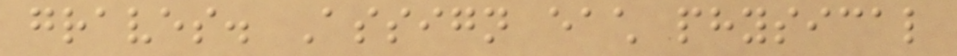graves. Assign each physical
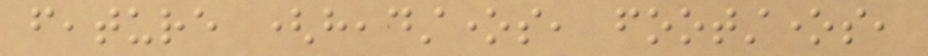feature (headstones, footstones,
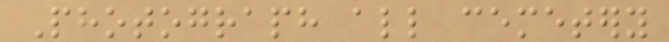Photograph all cemetery
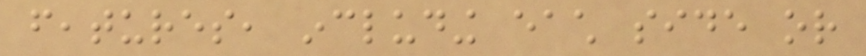features, including each side or
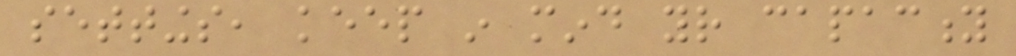settings, keep in mind your capacity
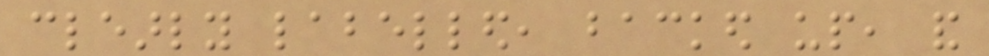clearly labelled, backed up, and
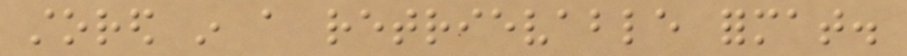stored in a retrievable format.
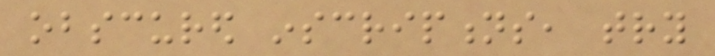obscured inscriptions, try
